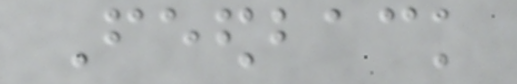Feedback
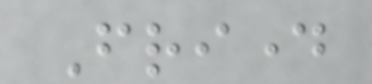Friday
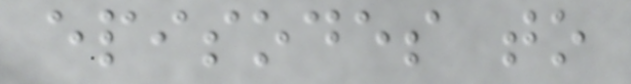episodes to
